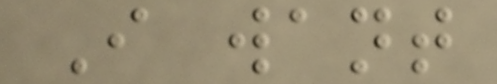I want
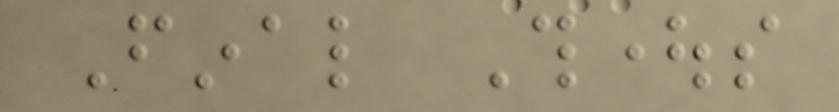Final Thoughts
